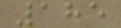185
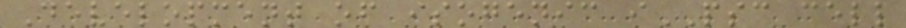Development of isogenic iPSC cell
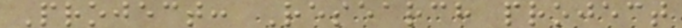Project: Research project
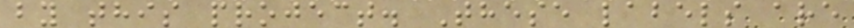by this project. These labels are
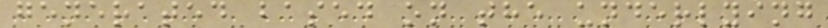generated based on the underlying
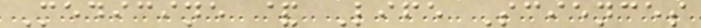Medicine & Life Sciences
